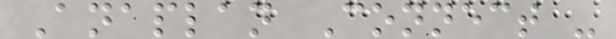Anaplan Connect -
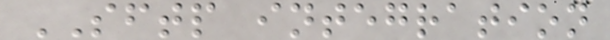SFTP integration
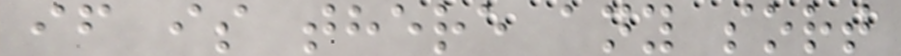if is there any sort
